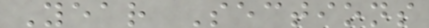Year Sections
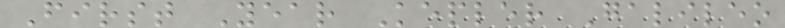First Year Kepler Galileo
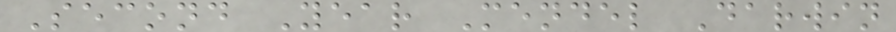Second Year Mendel Darwin
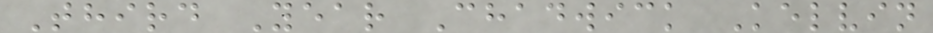Third Year Chadwick Kelvin
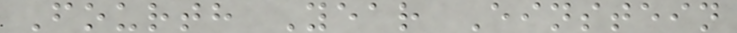Fourth Year Einstein
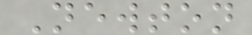Newton
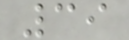39
